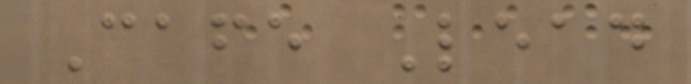Cafe Lead
